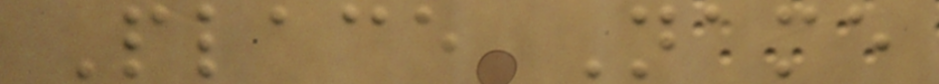Place Name
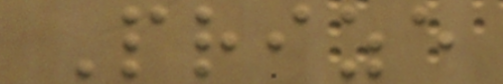Prize
